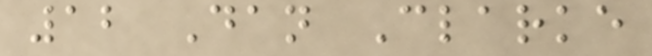12 Dan Clarke
